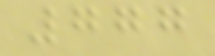777
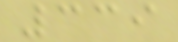339
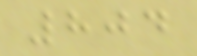804
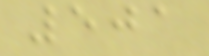501
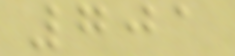701
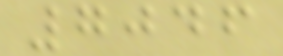7046
